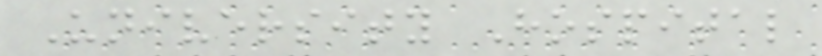University Hospital
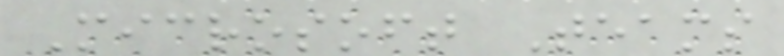Microsoft Teams
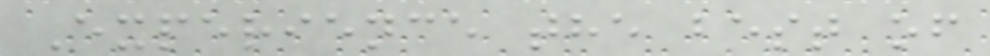Experience the best of
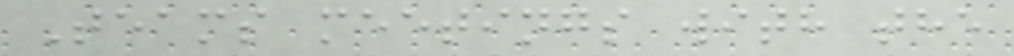Teams meetings with the
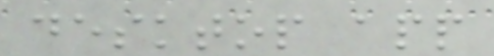desktop app
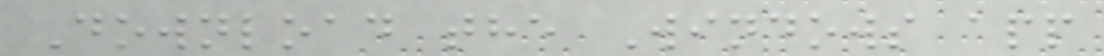Download the Windows app
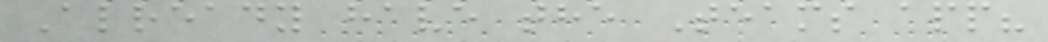Already have the Teams app?
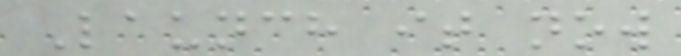Launch it now
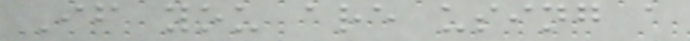If you are using a
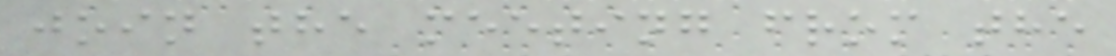join the meeting from the
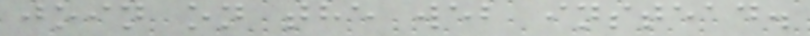join on the web instead.
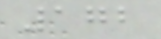172
